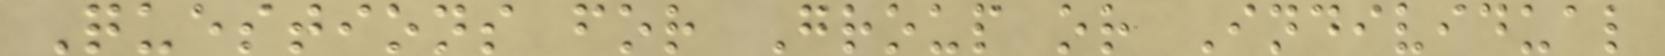Questions for Group or Individual
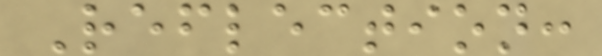Reflection:
